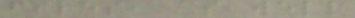files, as well
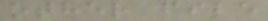other file
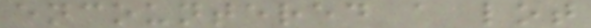encountered a lot
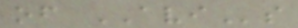of AVIs
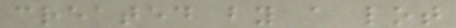created by a lot
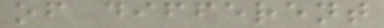of different
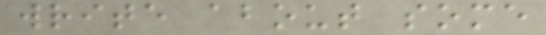write about some
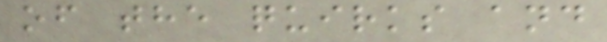of the quirks and
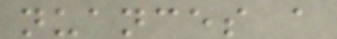nuances a
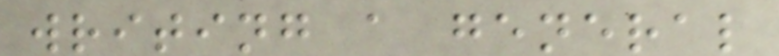writing a general
